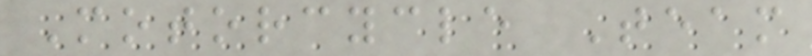Motorcycle Team
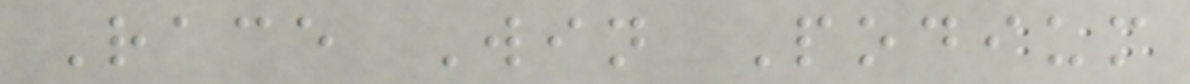Race Win Podium
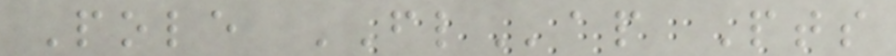Pole FLap Pts
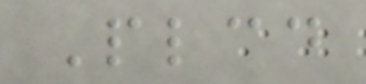Plcd
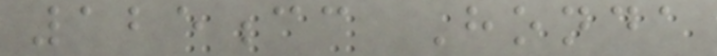125cc Honda
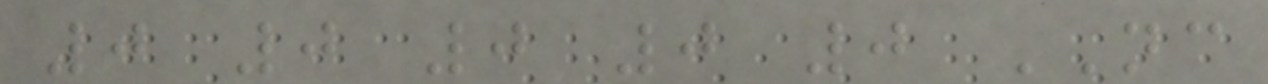0 0 0 0 0 NC
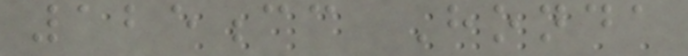125cc Honda
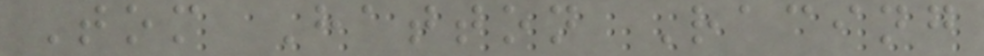Tom Hatton Racing
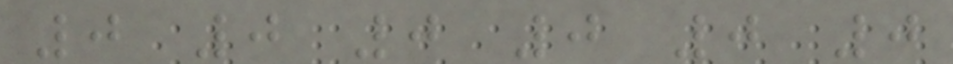0 0 0 0 0 0
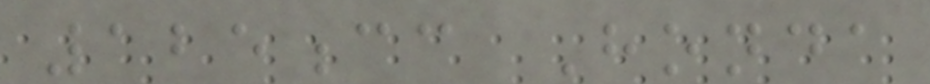125cc Honda
